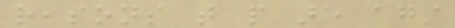reasons that people are against
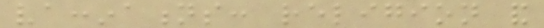vaccinations: religion and
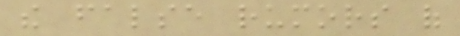the false rumors of
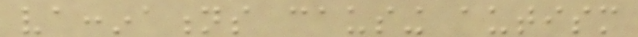vaccinations causing autism
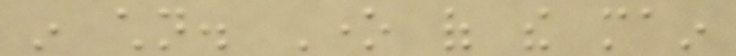in children. One of the main
